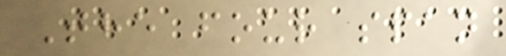The four span
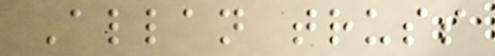Allan truss
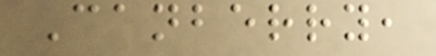Canberry,
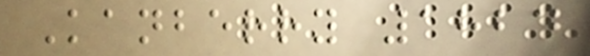Kanberry 1824
